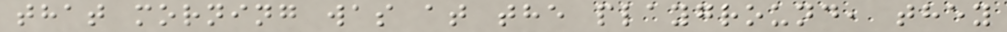that morning was at the playground, they
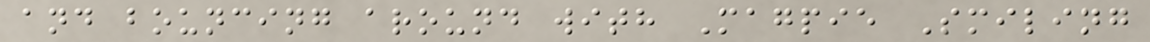and bouncing around with Magpie Smiling
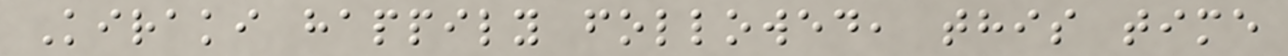Kiraki happily followed, this time
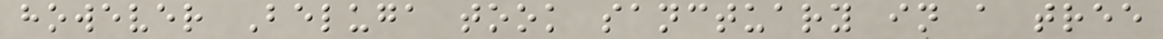however Beluga took sanctuary in a tree
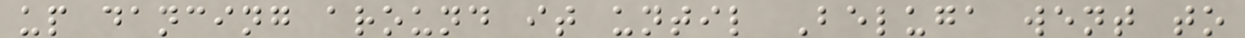up dancing around it until Beluga went to
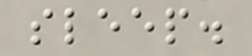sleep.
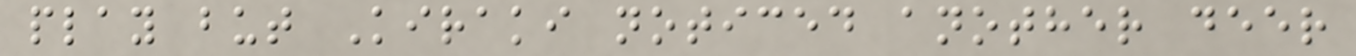play but Kiraki noticed another deer
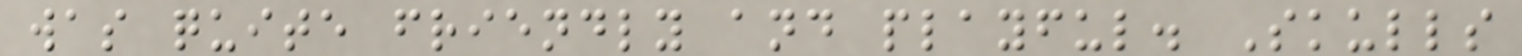was quite friendly and playful. Skulls
